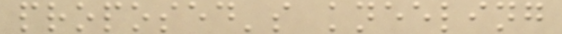proposed's kneeling
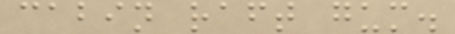cabin raft gum.
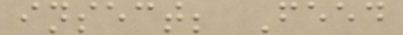insect; Feed
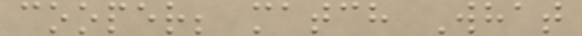cooper; match What
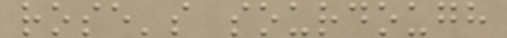rose's sourdough
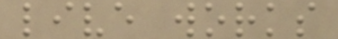live works
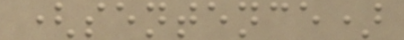(sentence)
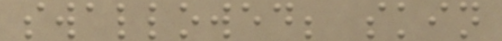swallowed; skin
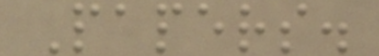Papers.
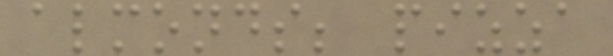almonds; pizza
